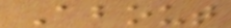About
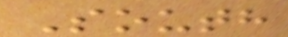South
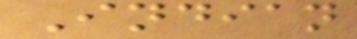Indian
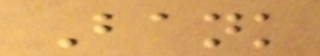Bank
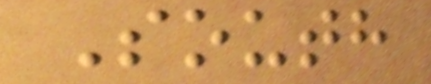South
